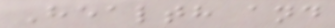Health and
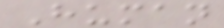Human
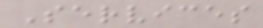Services
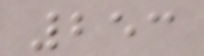253
